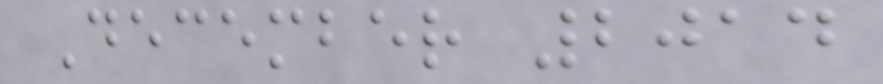December 2014
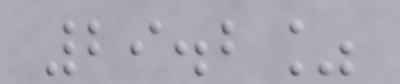29.2%
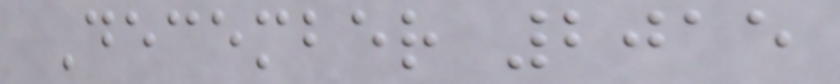December 2015
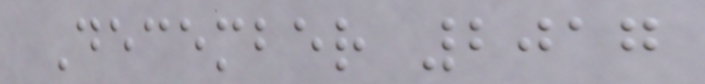December 2017
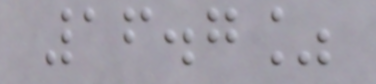16.7%
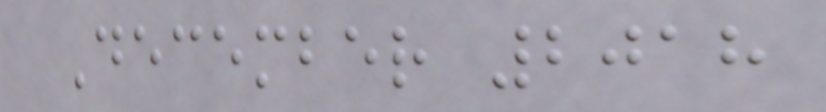December 2018
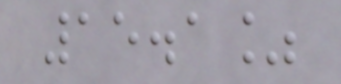15.1%
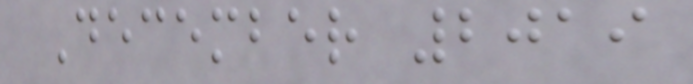December 2019
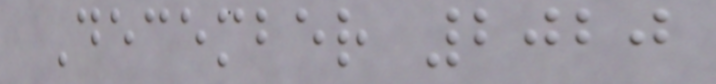December 2020
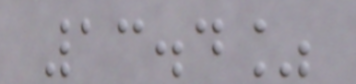13.4%
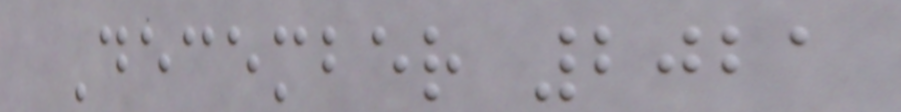December 2021
